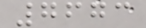7673
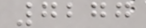7277
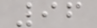96
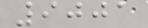9001
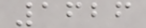1626
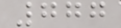777
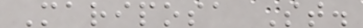Mariposa St.
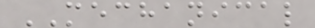MECHANICAL
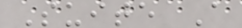Suite A
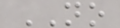NO
